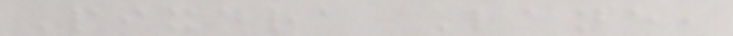Pixdra Lane,
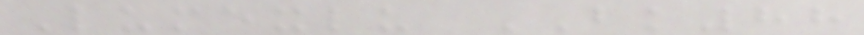Lumexlu BK88
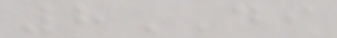8DI
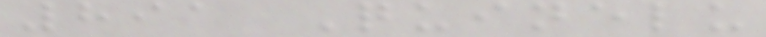891 Quinelu
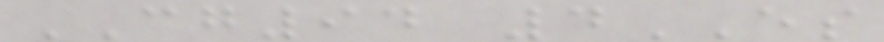CG94 4ES
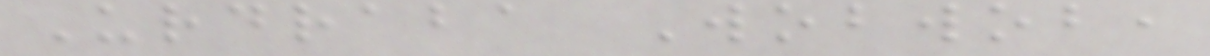Urdraba Wobwob,
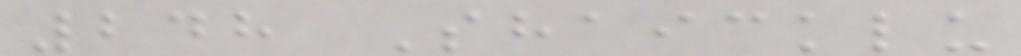248 Shaicklu
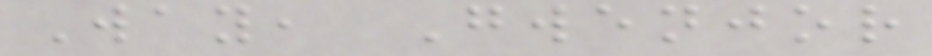Way, Gwenjor
